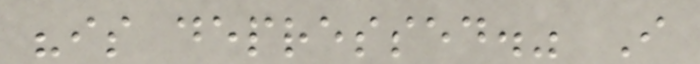"is depressed." I
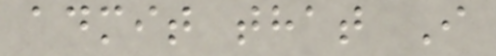admit that I
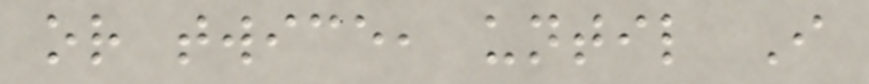or twice, until I
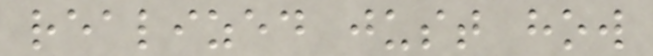realized just how
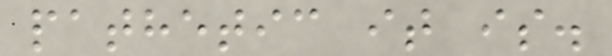pathetic it is.
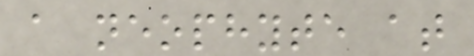a neophyte at
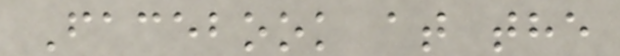Facebook at the
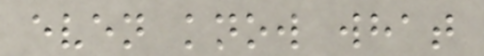even know what
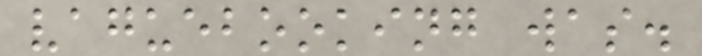vaguebooking was.
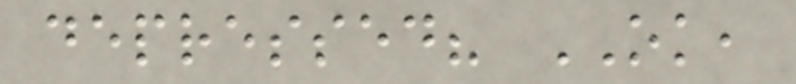depressed? OK,
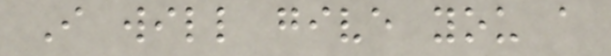I will give you a
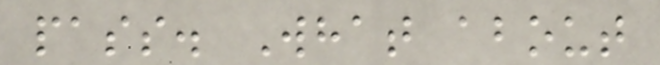pass. What about
